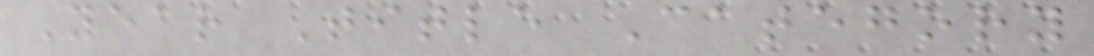Year Title Category
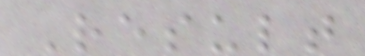Result
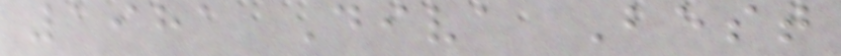1981 Diva Best
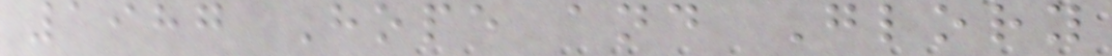1987 Hope and Glory
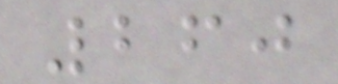260
